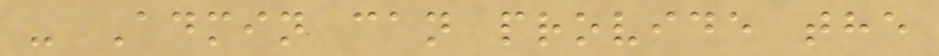- Admin can provide the
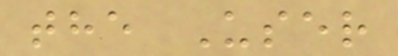the User
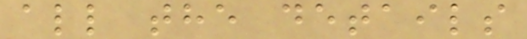all the details
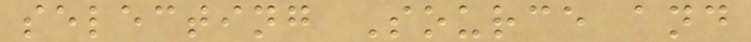selecting Source and
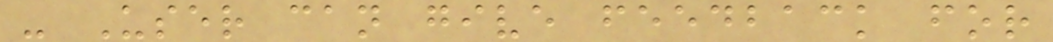- User can give feedback for
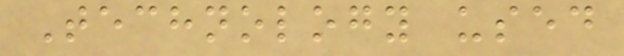Technology used
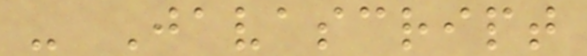- Javascript
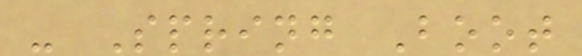- Spring Boot
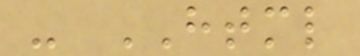- HTML
